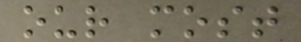our most
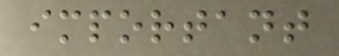important
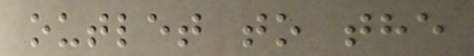outlet to the
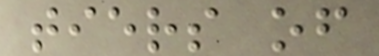tiers of
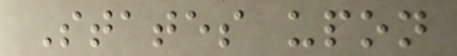States upon
